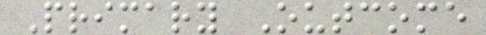Primary Outcome
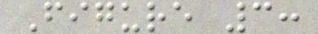Figure 3:
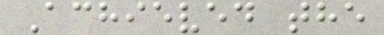Achieved the
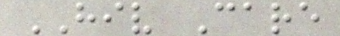HIV Care
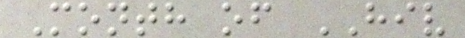Month of HIV
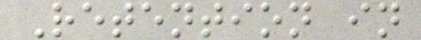Retention in
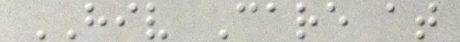HIV Care at
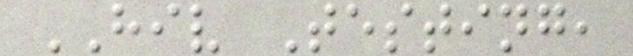HIV Testing,
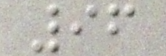96
